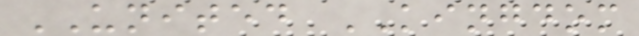UNITED KINGDOM
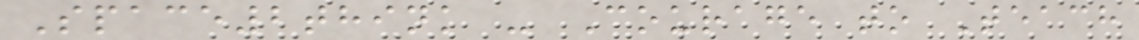Space2think - Courage to Teach
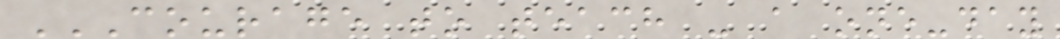COURAGE TO TEACH - A ONE-DAY
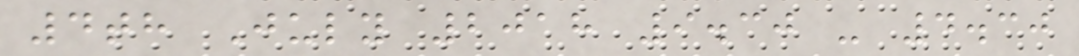4th July 2018 9.30 - 4.30
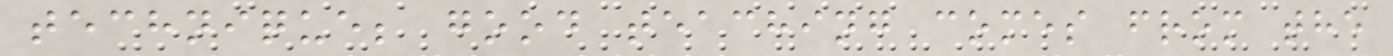technique; good teaching comes from the
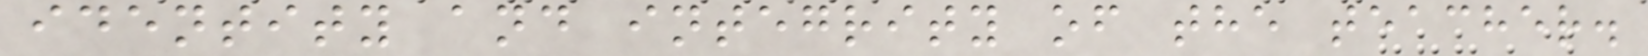identity and integrity of the teacher.
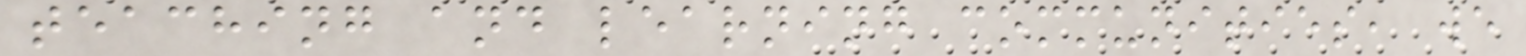teaching and learning communities, we
